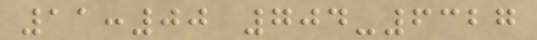11:00 704-6327
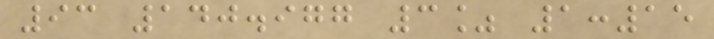93 140.977 3% 1:15
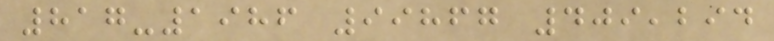817-1986 99867 409,294
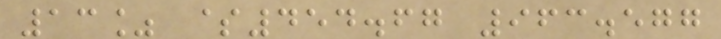13% $454.67 963.577
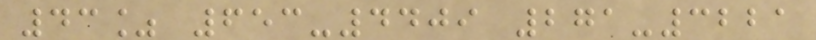43% 653-4409 271-3221
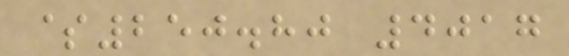$250.80 4017
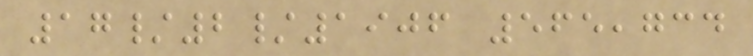17/2/1906 565,734
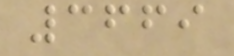3669
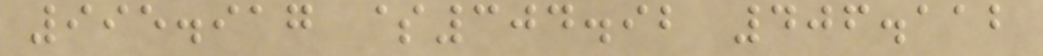995.917 $304.92 406.112
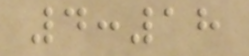4:18
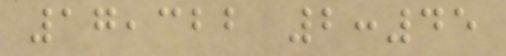17,322 2:45
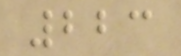223
